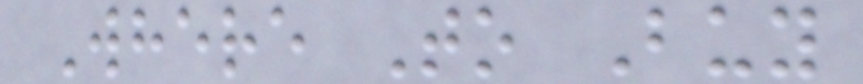Where To Buy
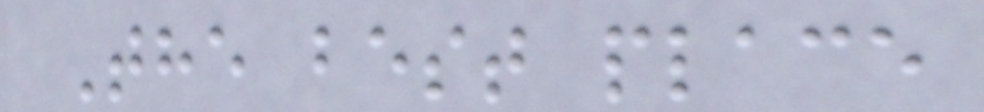The best place
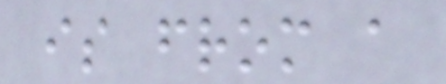is from a
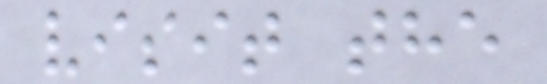visit the
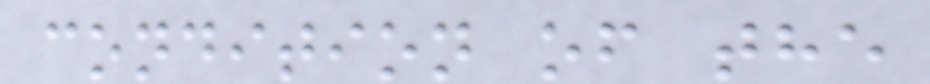condition of the
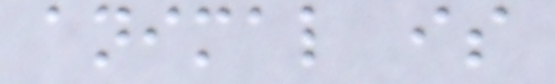animal is
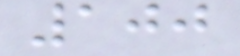100
